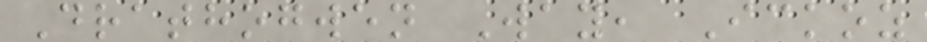Drathogwen Way, Ickoz
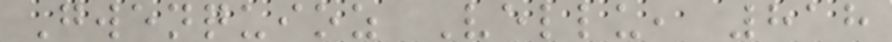Gwenquioz Vellu, 818
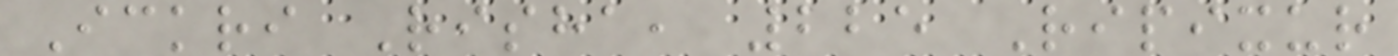Ickri Risha, 225 Ripixur
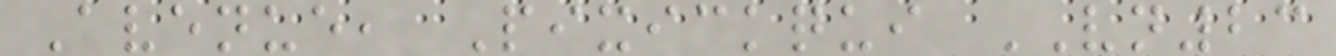Avenue, Pixickqui VN23
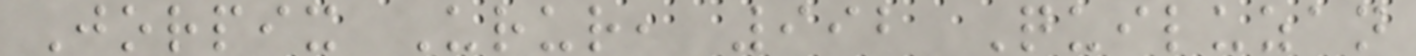Jorpix Urur, 992 Quiluzan
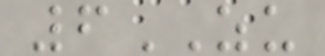6ZU
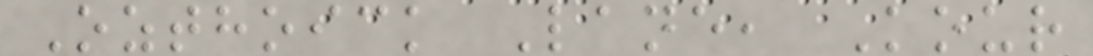Ozthoick Lane, Kour
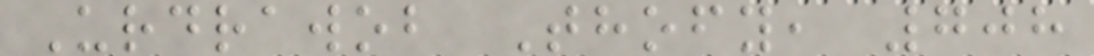Urdrawob Thofy, 708
